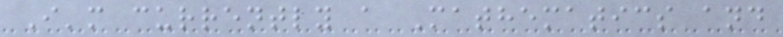I'm currently a Mathematics and
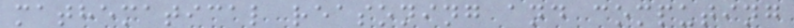mathematical reasoning and computing
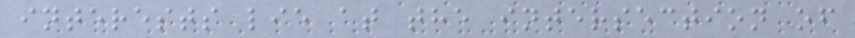interests lie at the intersection of
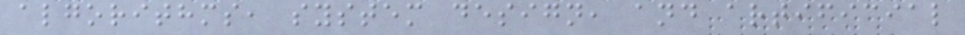algorithms, system design, and artificial
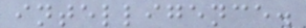intelligence.
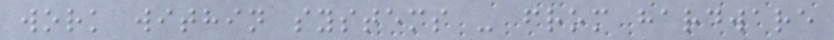work within systems - from hardware
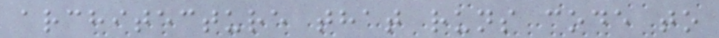architecture that runs code to
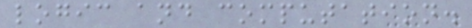logic and computation.
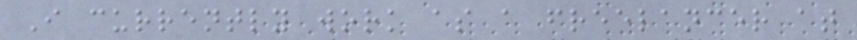I currently work as a freelancer at
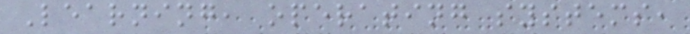Learning, operating systems,
